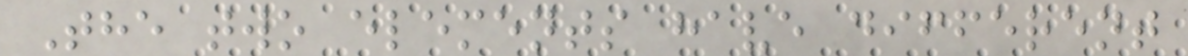The two elements have different
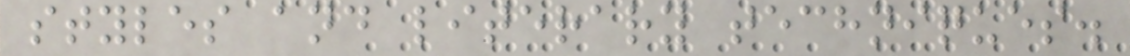styles and literary techniques.
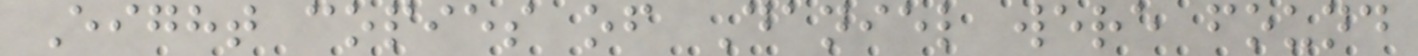Eight copies of Daniel were found
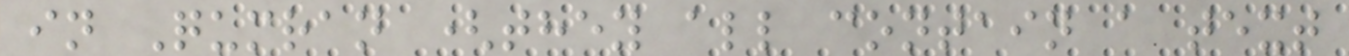in Qumran (they all contain a text
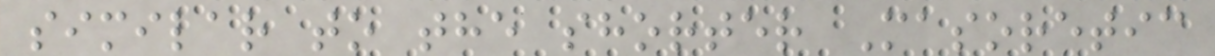similar to the shorter Masoretic
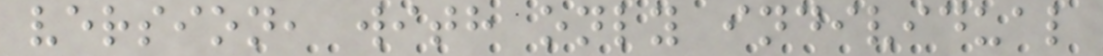version, with only individual
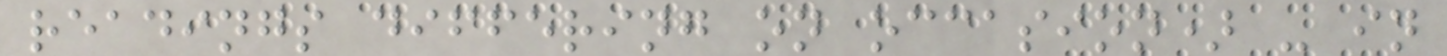readings differing on occasion) - in
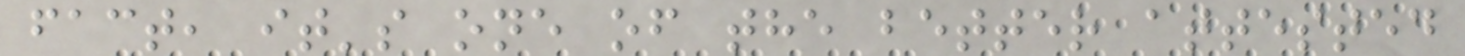fact, it's one of the better attested
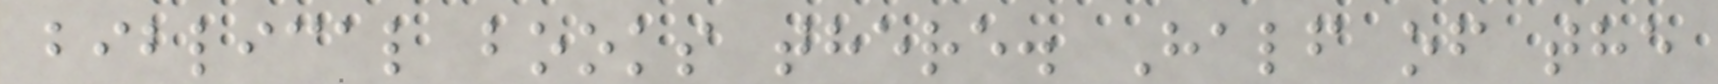biblical books there. Half of the
